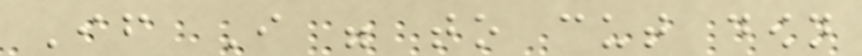If I were to cut down
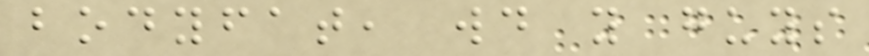bodyfat, would you guys
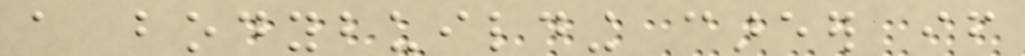a bodybuilding career if
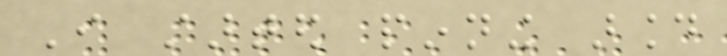I started pinning around
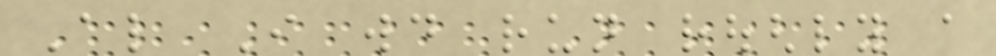Also I would run roughly a
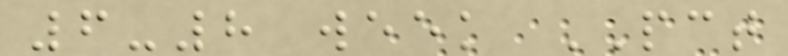6-8 week PCT
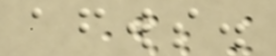afterwards.
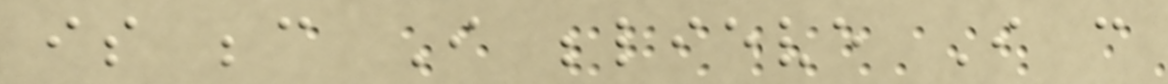is because I believe I can
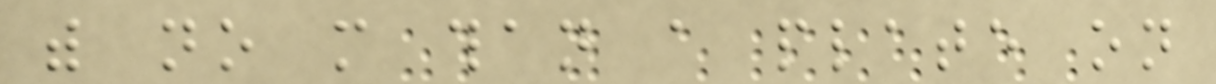with no more than a plate on
